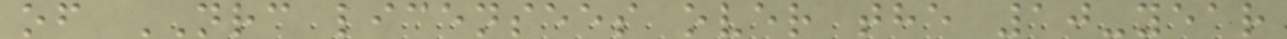of NRC licensees over the 10-year
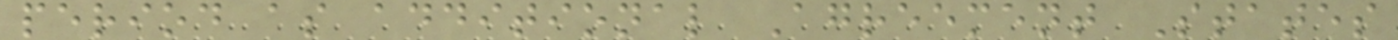period as additional Agreement States
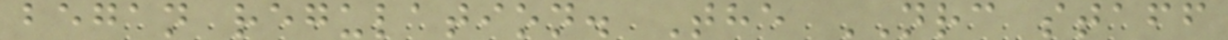began regulation. The NRC staff
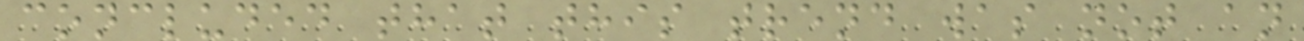concluded that this trend was not an
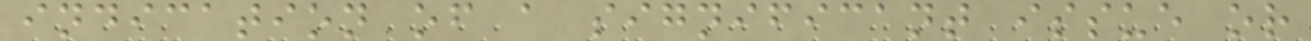indication of a significant issue or
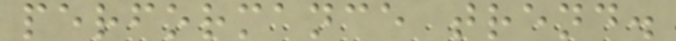performance trend.
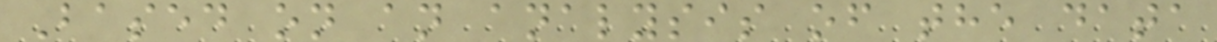Based on an analysis of the data
